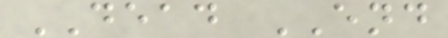DEAD END
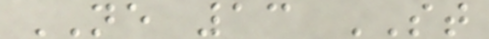NE 13 ST
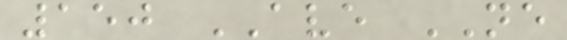150 AVE NE
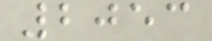2053
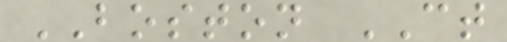BOSTON CT
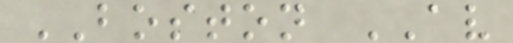BOSTON AV
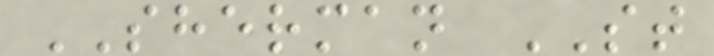SHERMAN ST
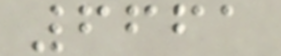6661
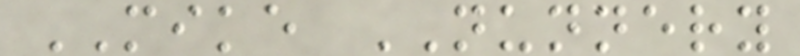MIKE NUNNERY
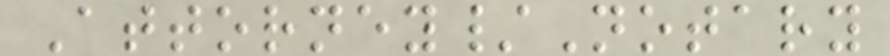Attorney/Notary
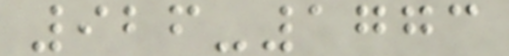926-1773
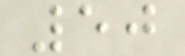50
